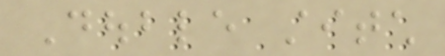Double stitch
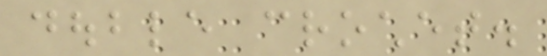double crochet.
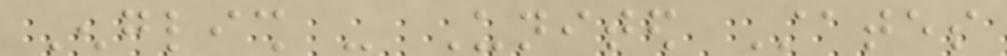English - United States
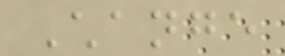Change
